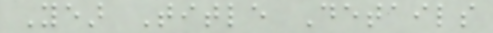Year Title Details
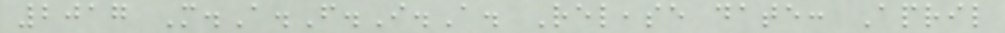2017 M.A.F.I.A. Release date: April
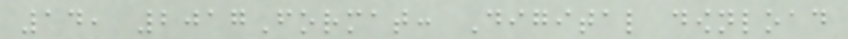14, 2017Format: Digital download
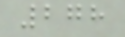278
